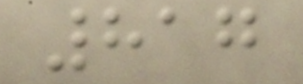817
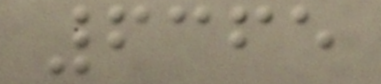6365
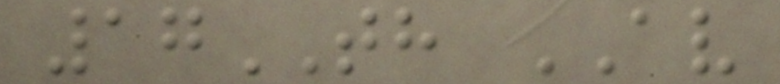17TH AV
